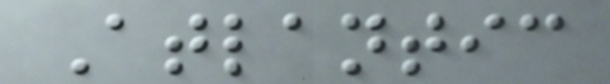Atlantic
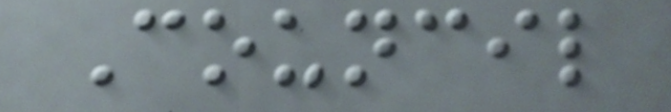Council
